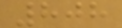808
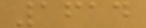1614
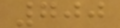700
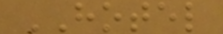HOTEL
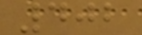402
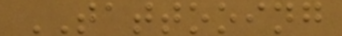TATTOOING
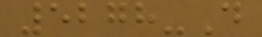5278-D
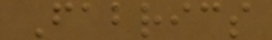Fabrics
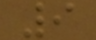9
